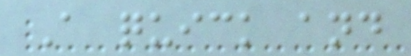A quick and
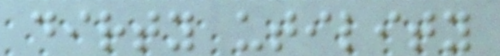dirty utility
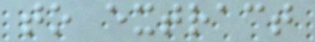to extract
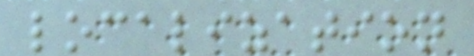localization
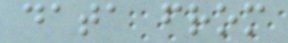data from
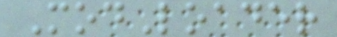ModLoader
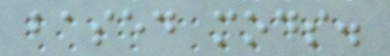based mods.
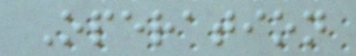Operation
